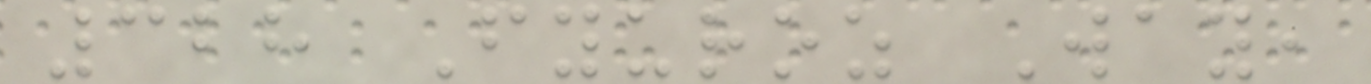328 Fyuroz Way,
